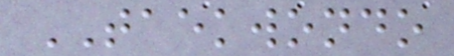TAEKWONDO
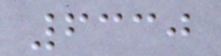6330
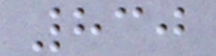830
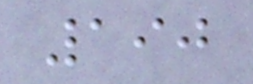190
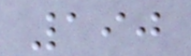190
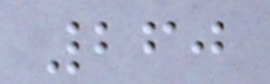260
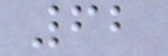62
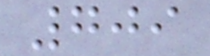709
